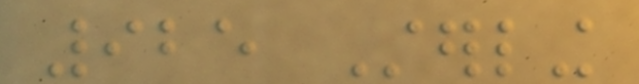925 Sterling
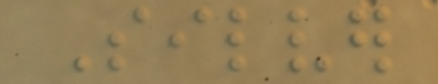Silver
